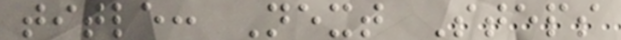title: Next Steps
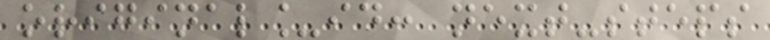original_id: next-steps
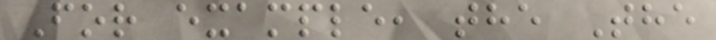For example, the The
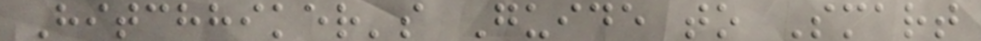Hitchhiker's Guide to Smart
